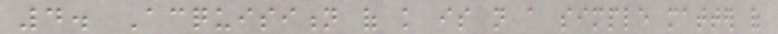4. Acquisition of knowledge is not a simple matter of
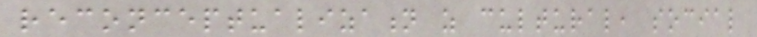reconceptualization as cultural, social
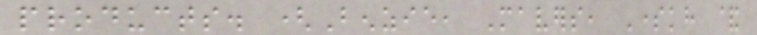products. (Benzie, Mavers, Somekh &
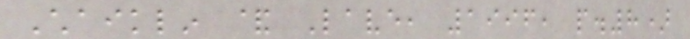Chaiklin & Lave, 1996, p.8)
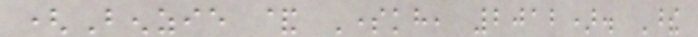(Benzie & Somekh, 2012). These
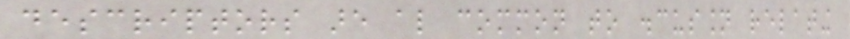descriptors are also common to discussion relating
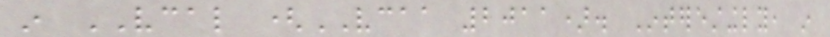in VCAL (VCAA 2011). Interestingly, in
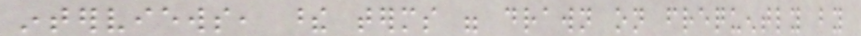interviews, these terms were drawn on frequently by
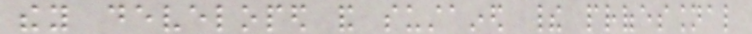they developed and sustained their professional
